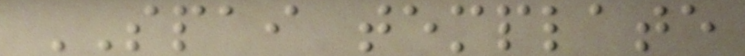SPAI template
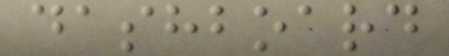dashboard
